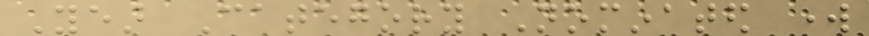Year Category Nominated work
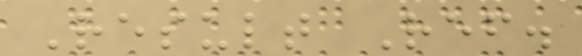Result Ref.
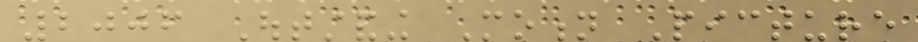2006 Outstanding Motion Picture
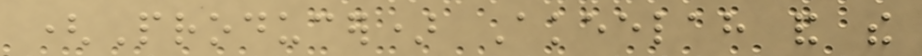(Producer) Akeelah and the
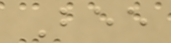Bee
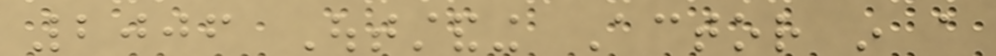2006 Outstanding Actor in a
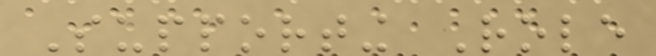Supporting Role
